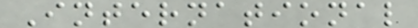International
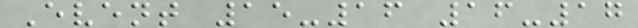Event 15-16 16-17
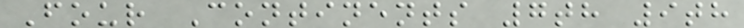Four Continents 7th 9th
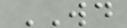WD
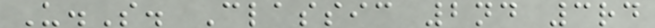U.S. Classic 2nd 3rd
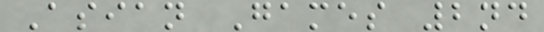Asian Games 2nd
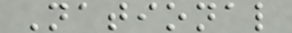National
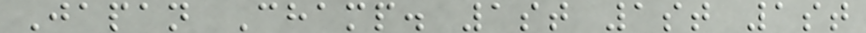Japan Champ. 1st 1st 1st
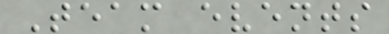Team events
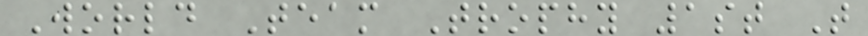World Team Trophy 1st T
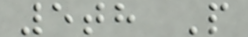5th P
